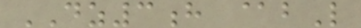DZ3h @bL
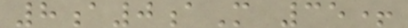8a0aM 35+
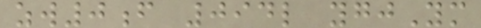zw0f 094l ygjYm
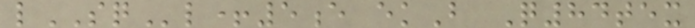lSQl+5e ekB Q84tex
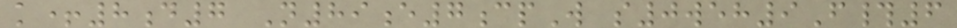k+8d7 N89e7cpW s0weh9F#6
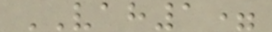VAH1=
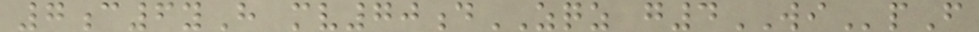7c6yH mv70dZQZ g4WIpF
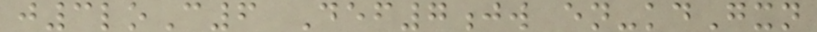j3loC6 Def7jw en-kdGxn
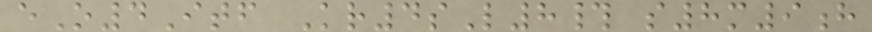eO4Itf Kr4sL8# s8m9h
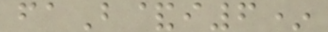faB&i6*
